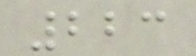223
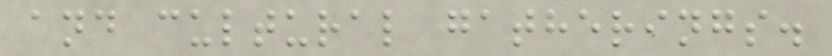and cultural gatherings.
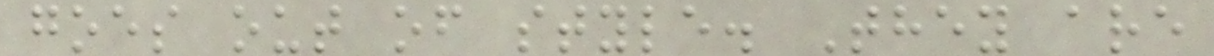goes out of style. They are
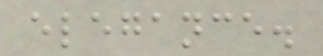elegance.
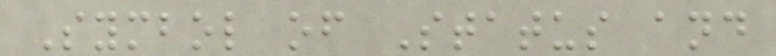Symbol of Status and
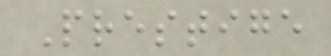Prestige
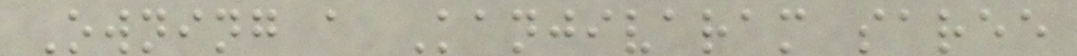Owning a Kanjivaram saree
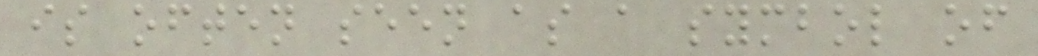is often seen as a symbol of
